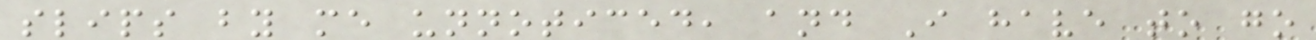slips by me unnoticed, and I have to go
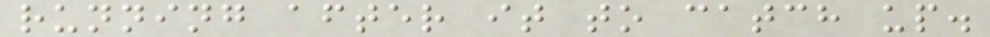running after it to catch up.
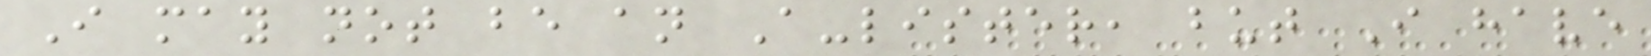I may not be an A-lister, but I have
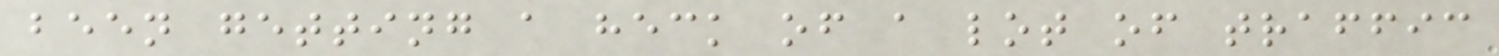been getting a heck of a lot of traffic
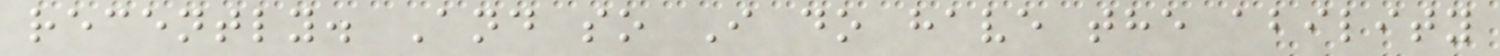recently. And so I do have the ability
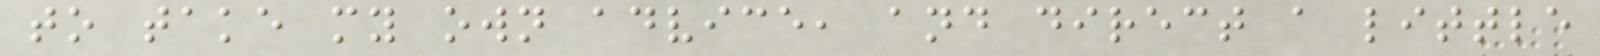to take my own advice, and direct a little
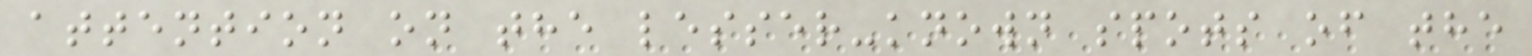attention on the lesser-known spots of the
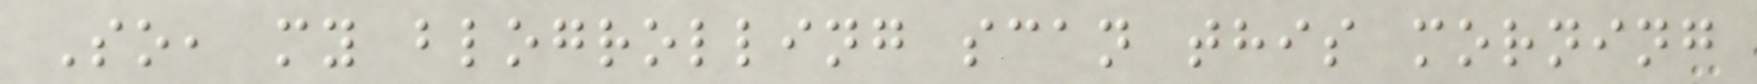So, my blogrolling scan this morning
